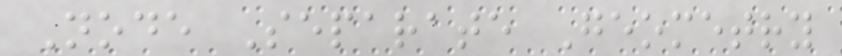Node Separate Geometry
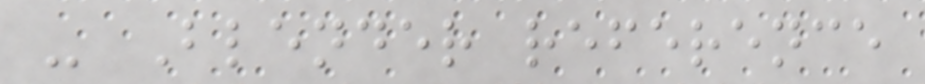- Blender reference
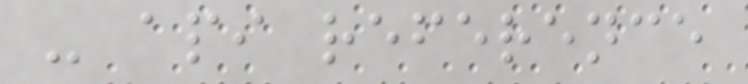- api reference
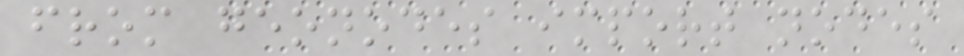from geonodes import nodes
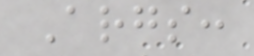Args:
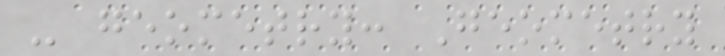- geometry: Geometry
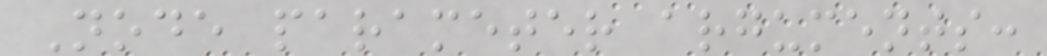Node parameter arguments:
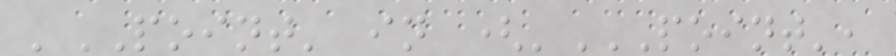'POINT' in ('POINT',
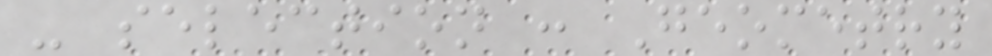- selection : Geometry
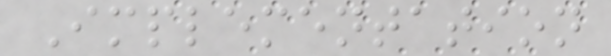Implementation
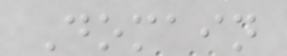Domain
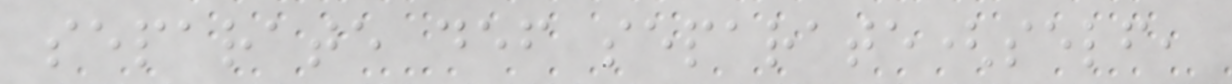separate def separate(self,
